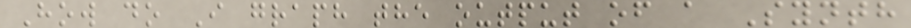How do I graph the output of a Synth
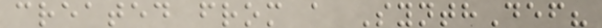created from a SynthDef?
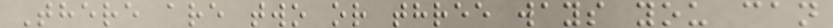There are two or three ways you can
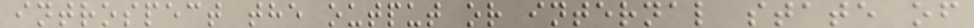introspect the output or internal state of
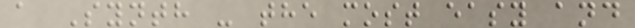a Synth - the most easy and
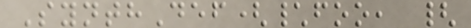SynthDef(\foo, {
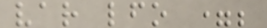var lfo =;
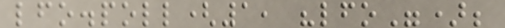lfo.poll(1, "lfo");
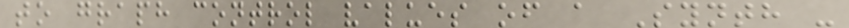to graph control values of a Synth -
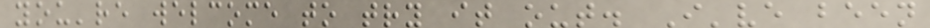you're welcome to try it out. I've been
